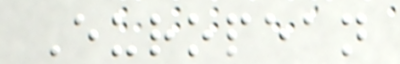European
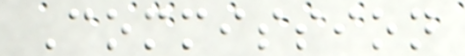Commission
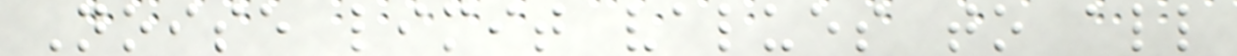Noise limit values to all
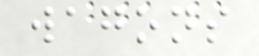wagons
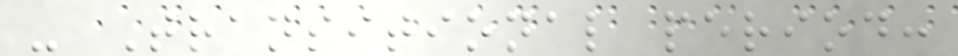- Transitional period:
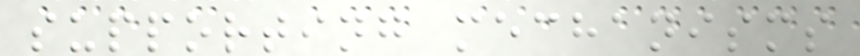supporting mechanisms
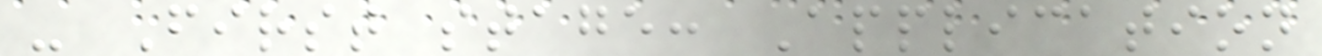- First stage: Application
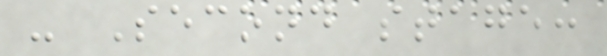- Second stage:
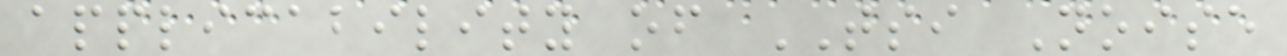applicability of TSI Noise
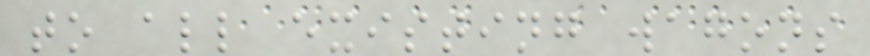to all existing wagons
